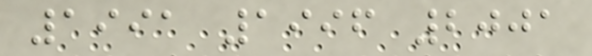1991 1996 2001
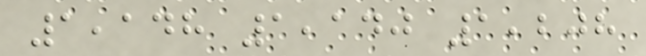1,148 1,140 1,208
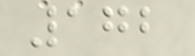172
